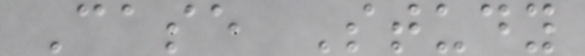Case Study
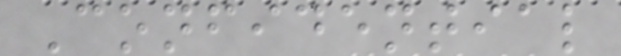Confidential
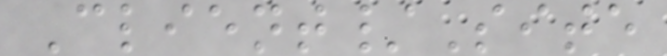Client/Site
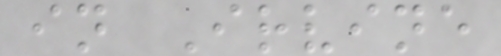in Irvine
